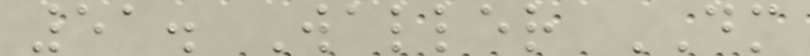51. Waller DM
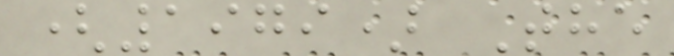(1979) The
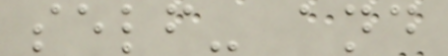self- and
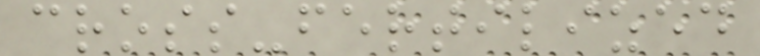cross-fertilized
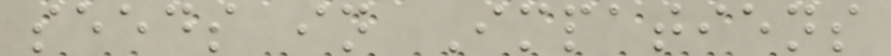seeds in Impatiens
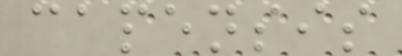capensis
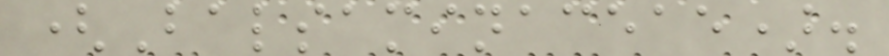(Balsaminaceae).
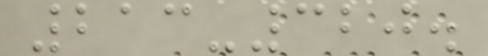213-320.
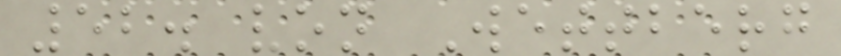52. von Wettberg
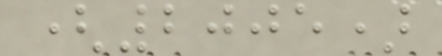(2005)
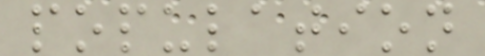population
